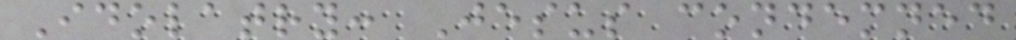Idolatry: Jesus condemned
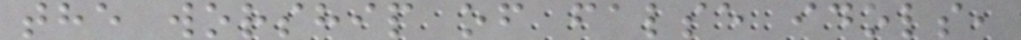the worship of false idols,
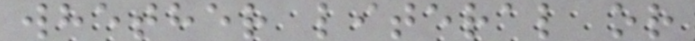whether literal or
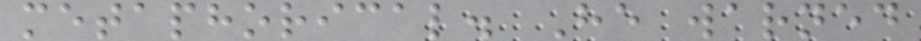metaphorical. He warned
